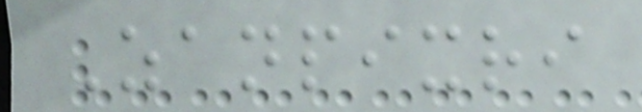Zanpixri
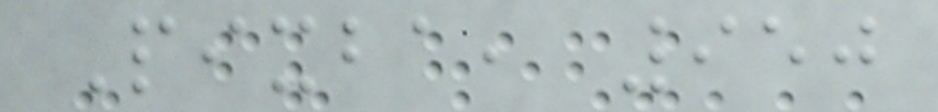Pixba, 950
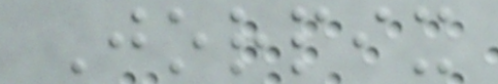Jorpix
